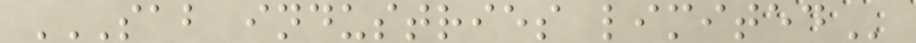SAB INDUSTRIES LIMITED
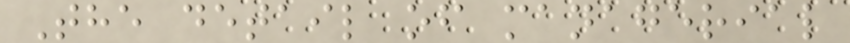The detail of managerial
